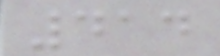414
